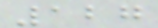127
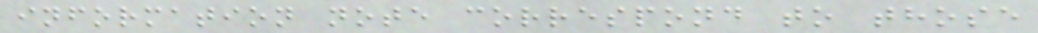information note correspond to those
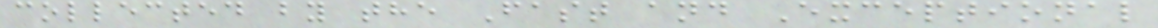collected by the Fast and Exceptional
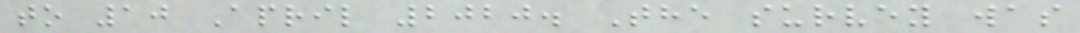to 10 April 2020. The survey was
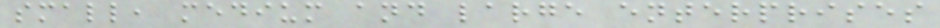small, medium and large enterprises
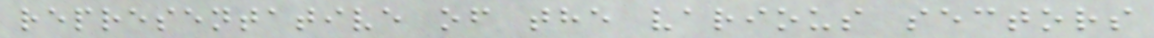representative of the various sectors
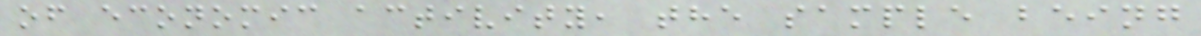of economic activity, the sample being
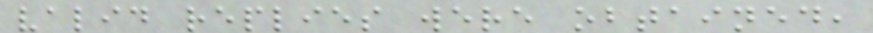valid replies were obtained,
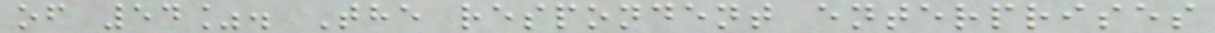of 54%. The respondent enterprises
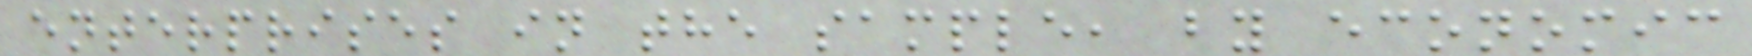enterprises in the sample, by economic
